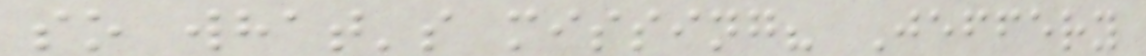so what's missing? Jeffery
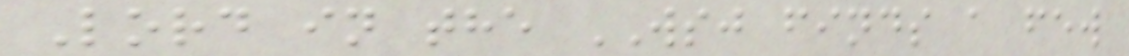Lord in the WSJ finds a few
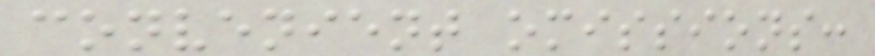convenient omissions:
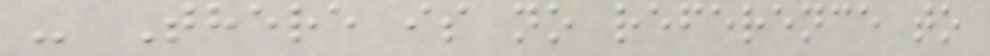- There is no reference to
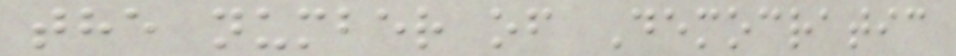the number of Democratic
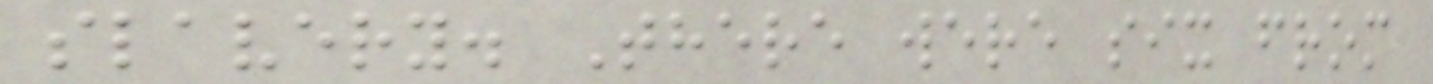slavery. There were six from
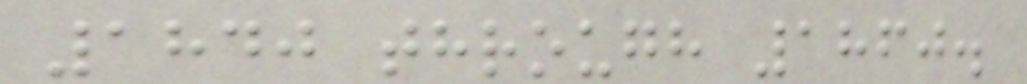1840 through 1860.
